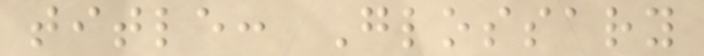title: Glossary
